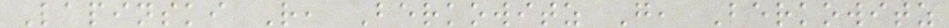Lapinski R, Berkowitz G, Berkowitz
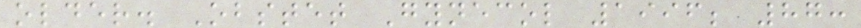older. Obstet Gynecol 1996; 87:
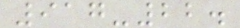917-22.
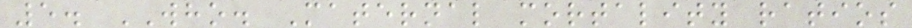5. WHO. Maternal mortality ratios
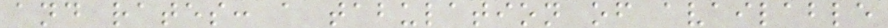and rates: a tabulation of available
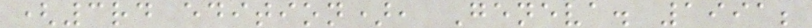(3rd edition), Geneva. 1991;
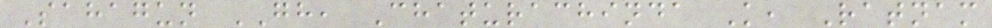Sahagun GH, Chaturachinda K, Ratnam
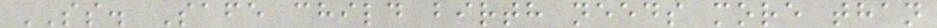SS. Safe child birth needs more than
